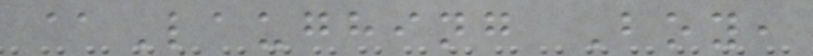@Laughing Boy,
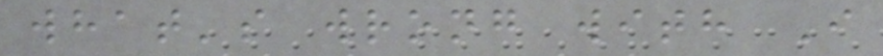what's wrong with I
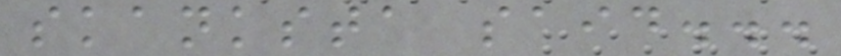skanksta said...
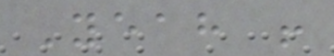Yeah !
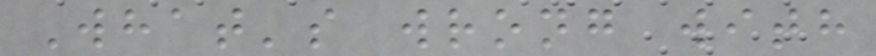What's wrong with
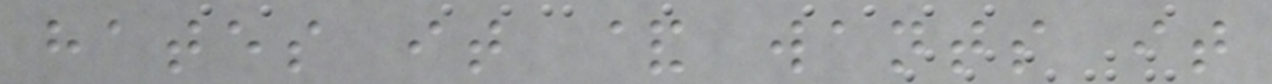hates it & wants it
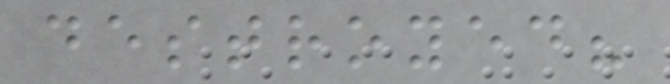destroyed?
